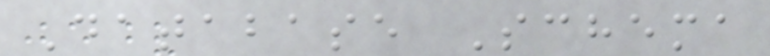Database Schema
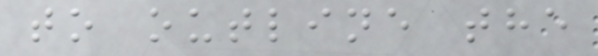to outline the
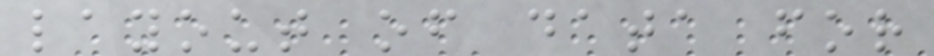layout of data for
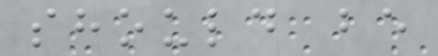should be
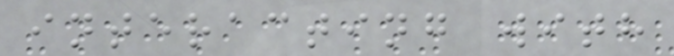interacting with
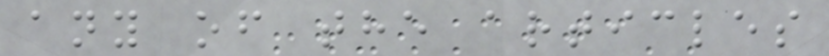any of the articles
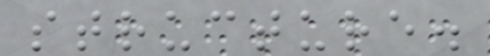structure.
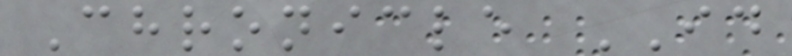Chronicle ID
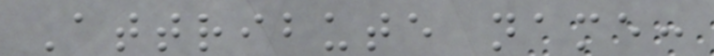Attribute name:
